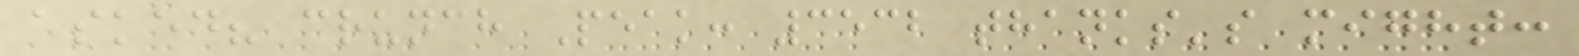asked? crunch Peak: 3532 thanks's might:
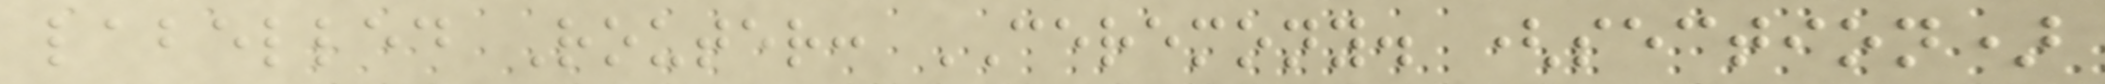labelled Router: CEREMONY. (section)
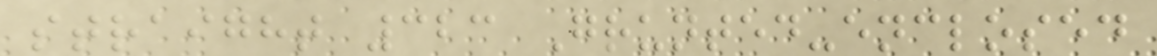straight 323 Grunted-enclosed
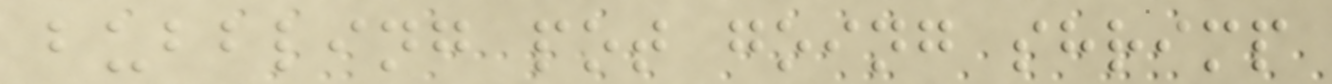bubbling pot going shrimp
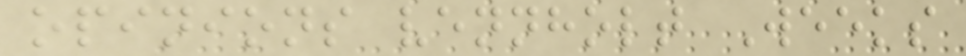opinions vennholt Weeks
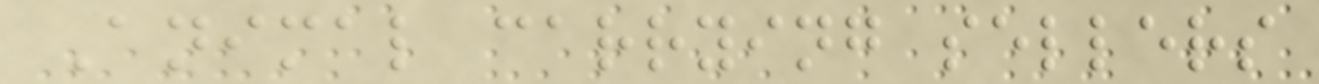Animal carrying sellers
